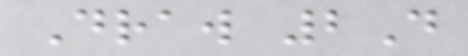Draw 2D
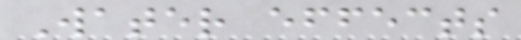Water effects
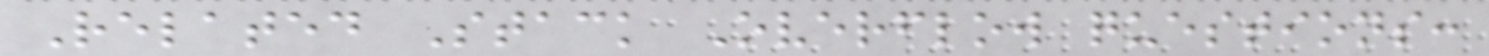Related Stack Overflow questions:
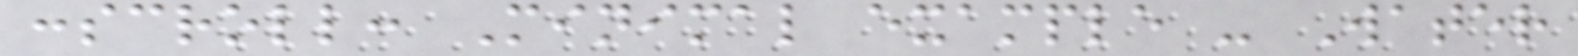:scroll: Minimal example - Water
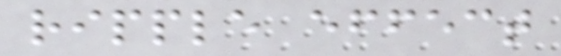ripple effect
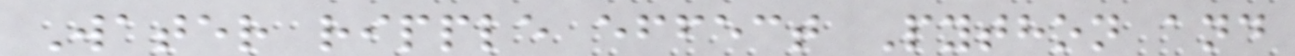Water ripple effect Python and
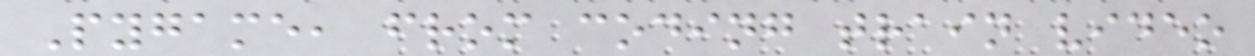Pygame, from coding train video
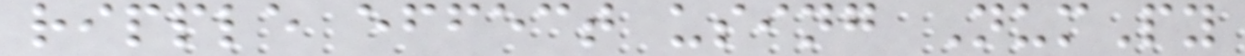ripple effect using NumPy
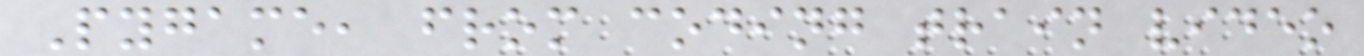Pygame, from coding train video
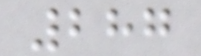287
